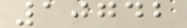10742
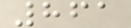861
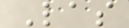Las
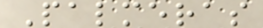Palmeras
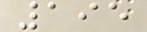195
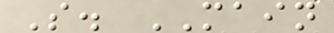S. MAIN
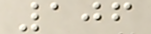106
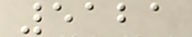5121
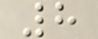8
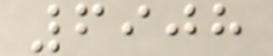6908
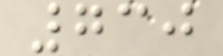730
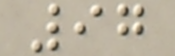97
